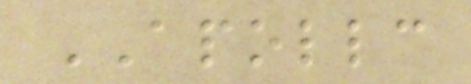APOLLC
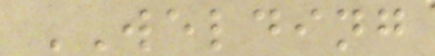WELDING
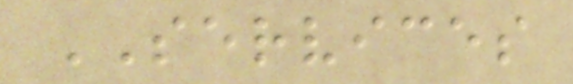SERVICES
